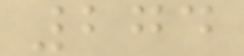274
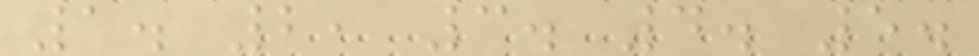1. 2, 3. 4. 5.
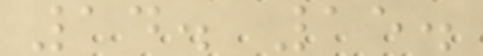14. 15.
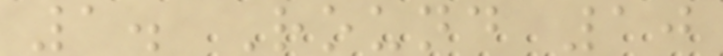1. Round 10
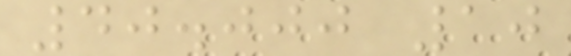40.000 10
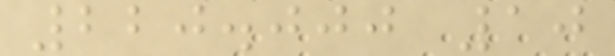220.000 10
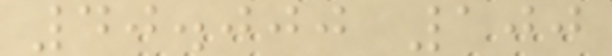40.000 100
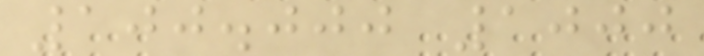100.000 1000
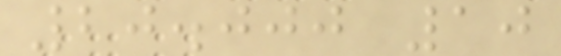20.000 10
